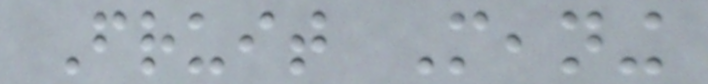Fruit Meaning
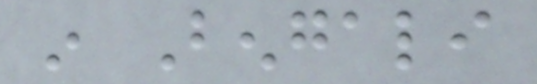in Bengali
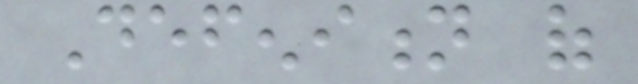Defenition of
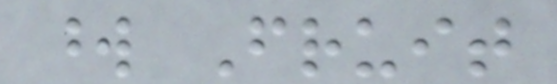word Fruit
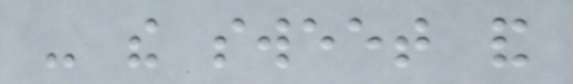- the sweet and
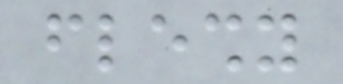fleshy
